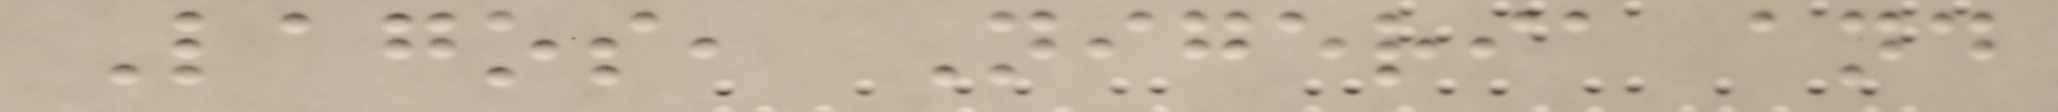Lagos, Nigeria and
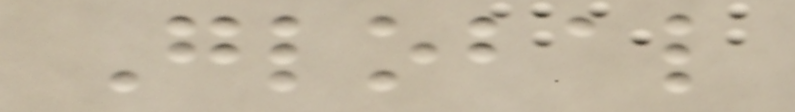Global
